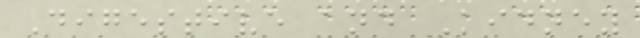Digestive and Kidney
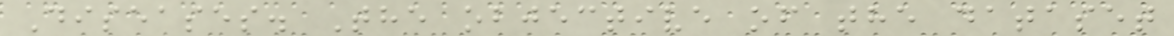Diseases. The objective of the dataset
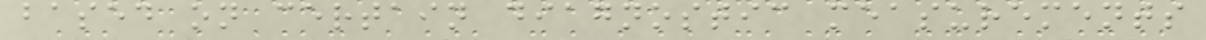based on certain diagnostic measurements
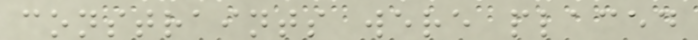constraints were placed
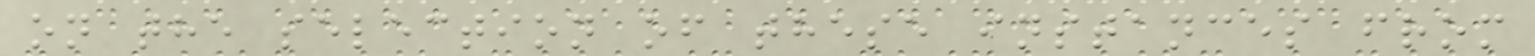on the selection of these instances from
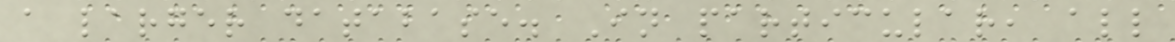a larger database. In particular, all
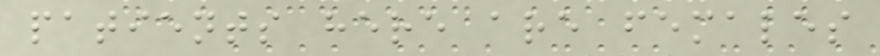patients here are females
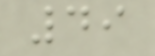49
